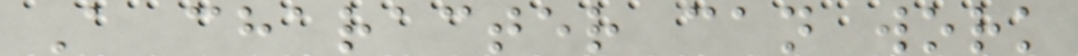A character can work
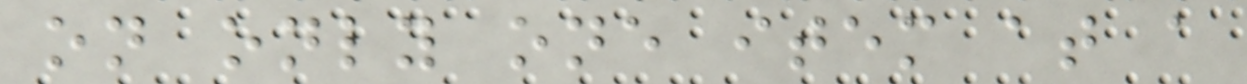on only one item at a
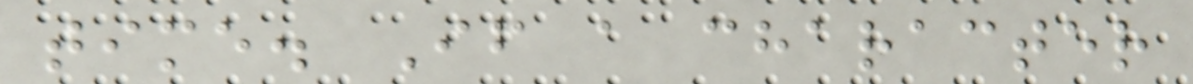time. If a character
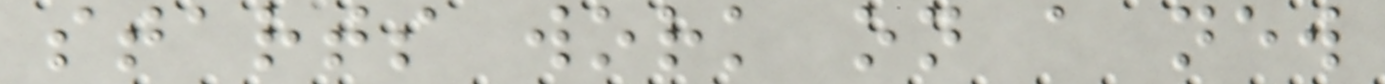starts work on a new
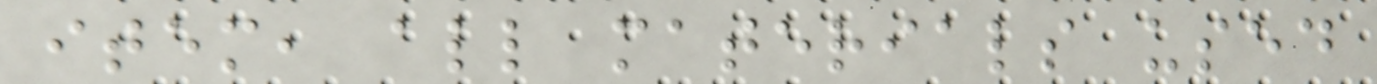item, all materials used
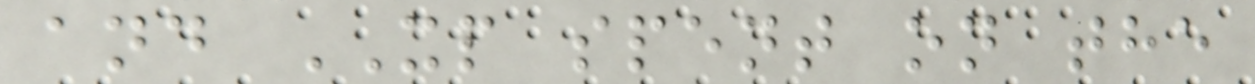and XP spent on the
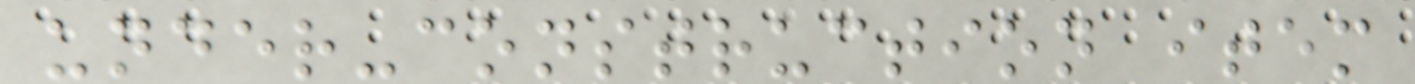under-construction item
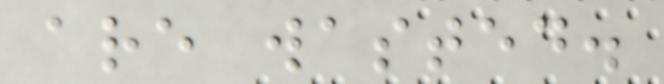are wasted.
